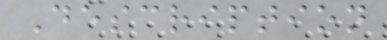Description
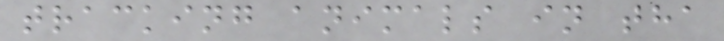tracking animals in tha
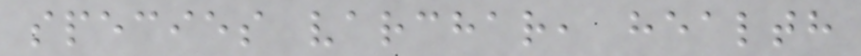species varchar, health
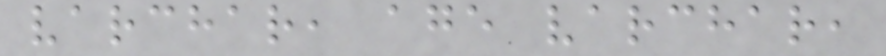varchar, age varchar,
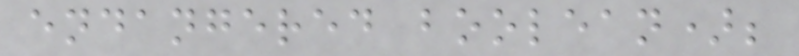endangered boolean);
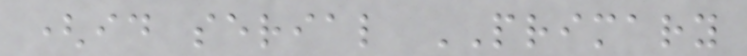(id serial PRIMARY
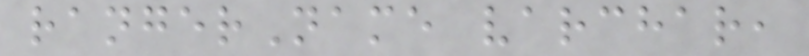rangerName varchar,
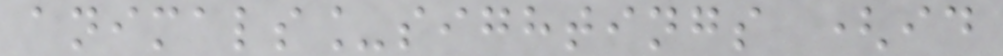animals_sightings (id
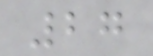27
